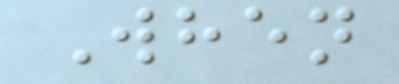When
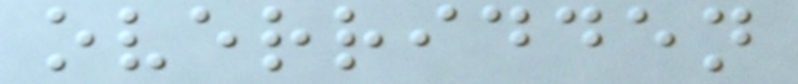overridden
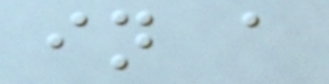in a
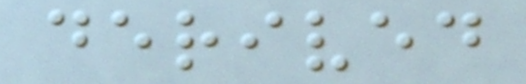derived
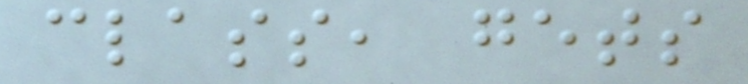class, gets
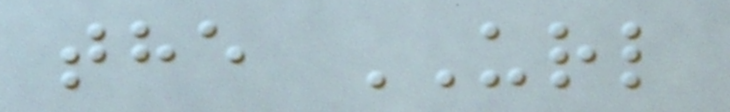the URL
